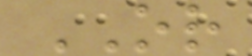OR
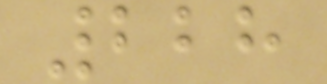228
